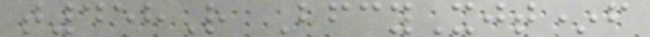t458R BfcyXjt*f
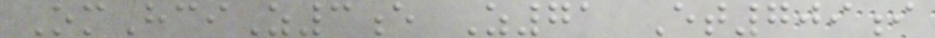OmHciZ3e Z71 Et709i
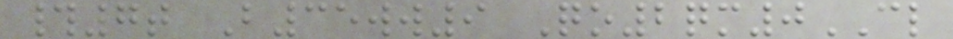#7t B35ww9 Qo2qm0CL
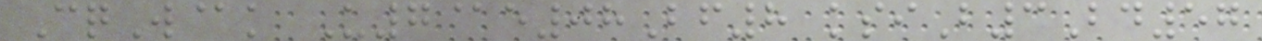CqW@k U7@e08Bf8 ksiB3Bd57
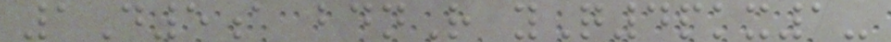1D5a bdnR yQ4pkx1-
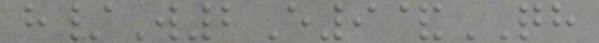h/W2E9&QH
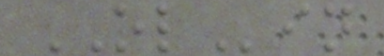OLin
